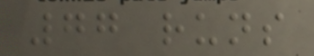77 runs
